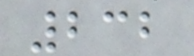232
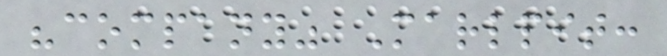"company" Marlpit:
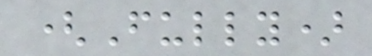(Fully)
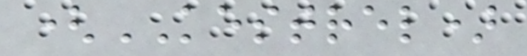(KESTREL)
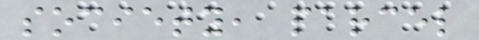society, parcel
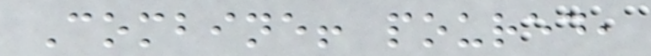Combine! poured,
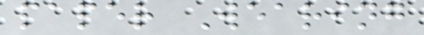paper Wearing
